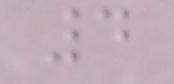4
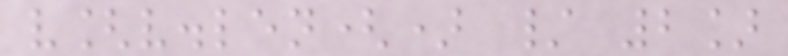v[v.len() / 2]
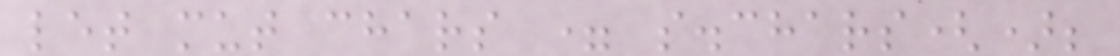let mut chars = s.chars();
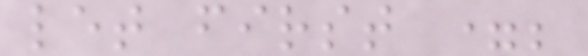let first =;
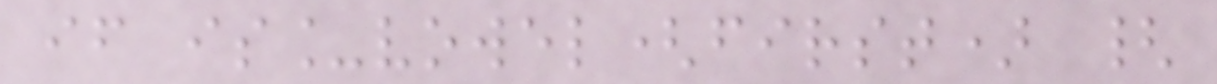if is_vowel(first) {
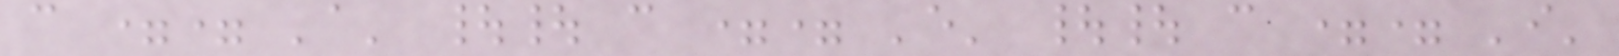c == 'a' || c == 'e' || c == 'i'
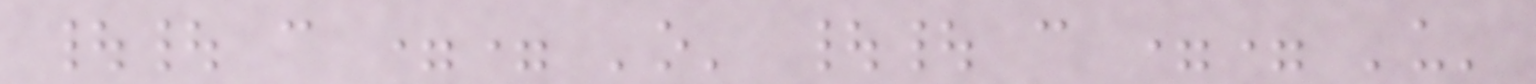|| c == 'o' || c == 'u'
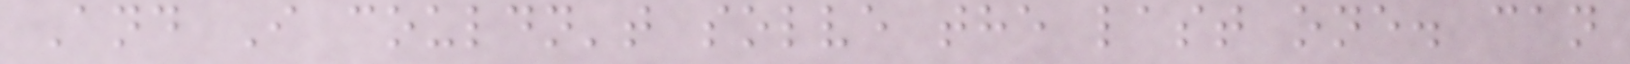And I couldn't solve the last one. can
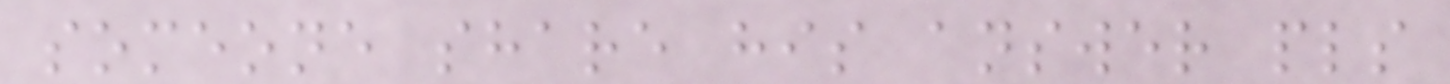someone share his answer pls
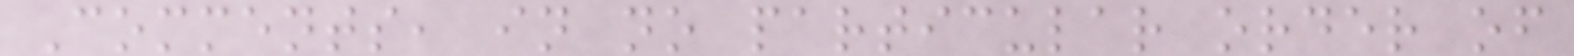Comments, in no particular order of
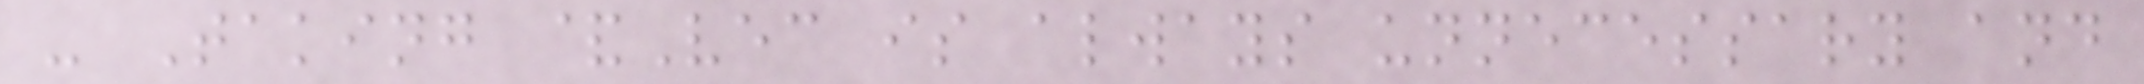- Taking &Vec is always unnecessary and
